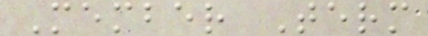Member Term
